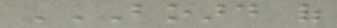BOARD OF
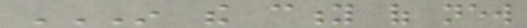IN THE CITY OF NEW
